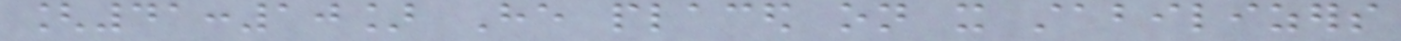[41:10] He placed on it stabilizers
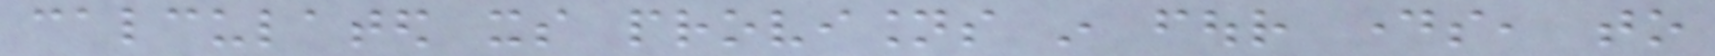calculated its provisions in four days, to
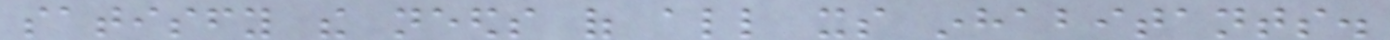satisfy the needs of all its inhabitants.
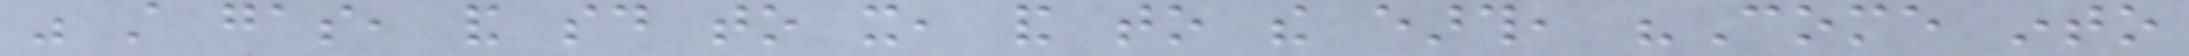was still gas, and said to it, and to the earth, "Come into
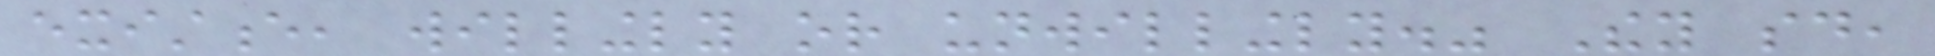existence, willingly or unwillingly." They said,
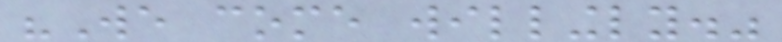"We come willingly."
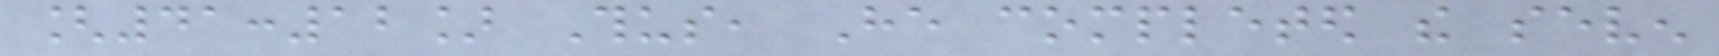[41:12] Thus, He completed the seven
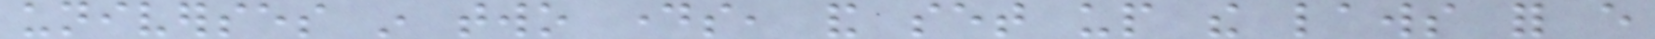universes in two days, and set up the laws for every
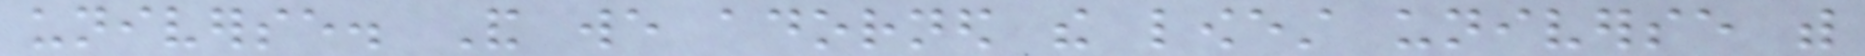universe. And we adorned the lowest universe with
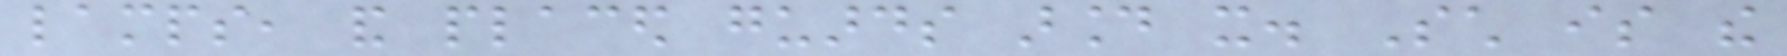lamps, and placed guards around it. Such is the
